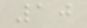10
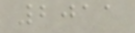2011
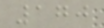170
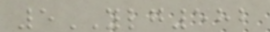5YLG582
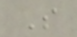S
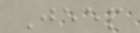Jeep
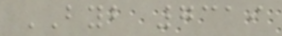BYB 7319
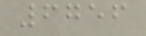6756
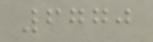6770
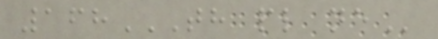168TH PL NE
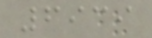6939
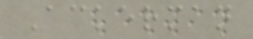Ackerman
